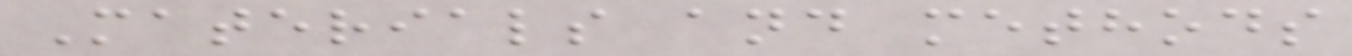Materials and methods
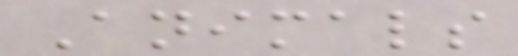Animals
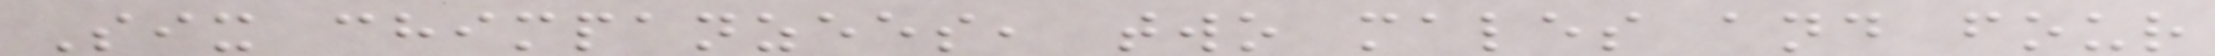Six chimpanzees, two males and four
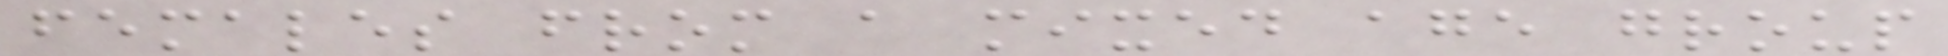females from a mixed age group
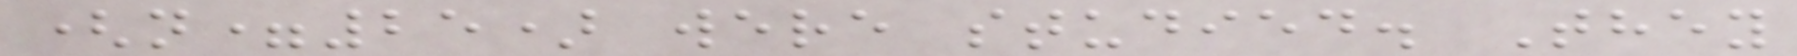(n=25) were studied. They
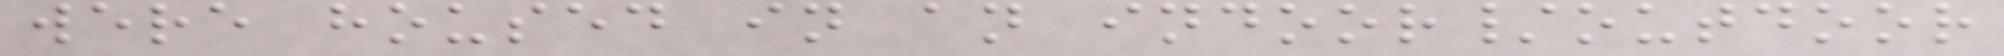were housed in an indoor/outdoor
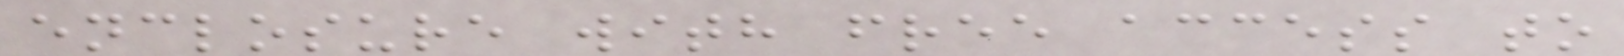enclosure with free access to
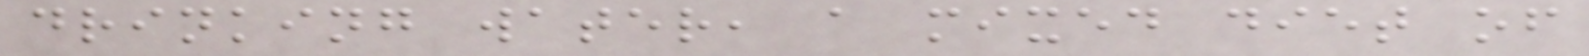drinking water, a mixed diet of
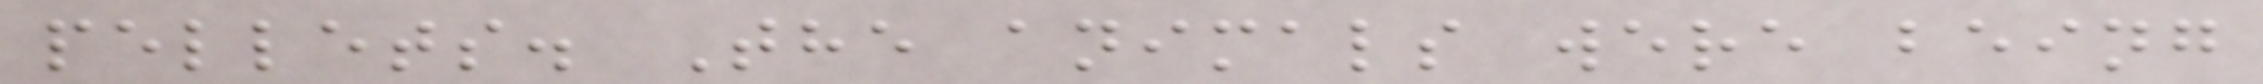pellets. The animals were being
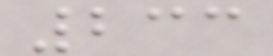233
